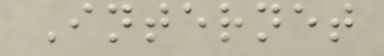Internet
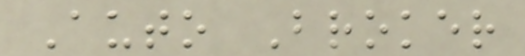Auto Broker
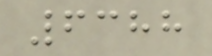6388
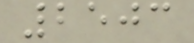2503
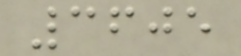3605
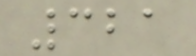321
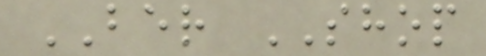BER SHOP
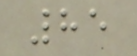85
